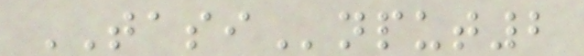TASInput2
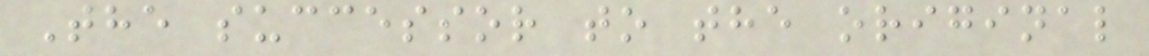The successor to the original
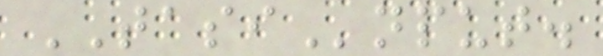TASInput.
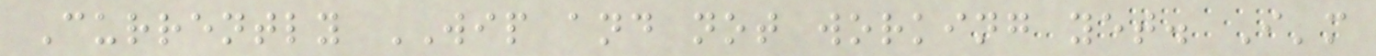Currently WIP and not working yet. I'm
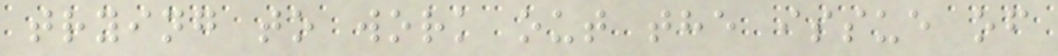trying to work out the issue of
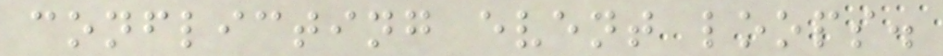conflicting event loops.
